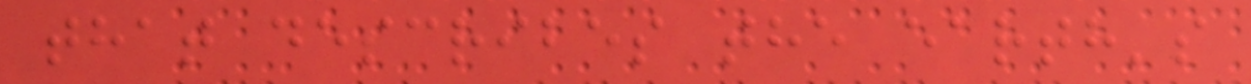that describes the earth's
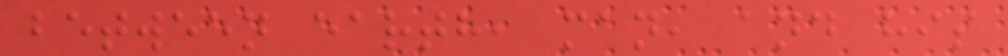between earth, man, and his
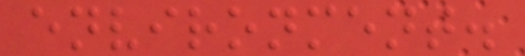environment.
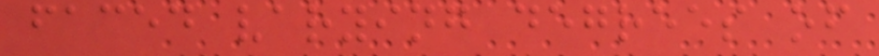faced varying degrees of
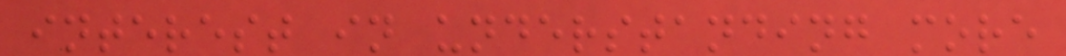interest in understanding more
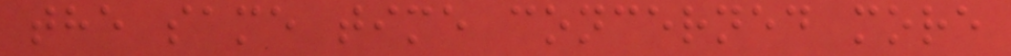the same time concerned more
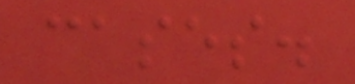cases.
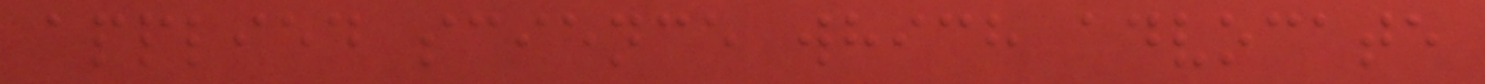applied science which advocate
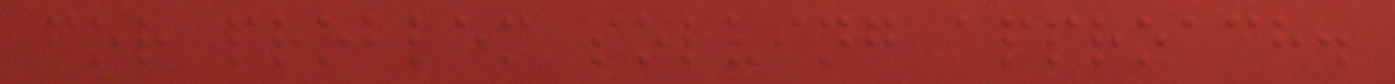for problem solving approach.
